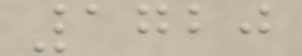1720
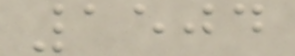1504
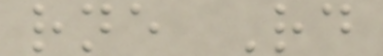rne Rd
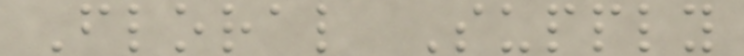Floral Supply
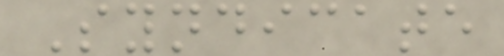Syndicate
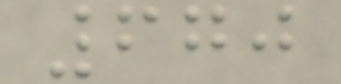670
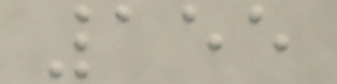155
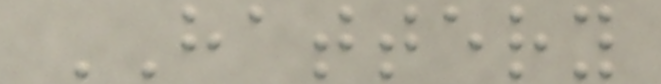HATTERY
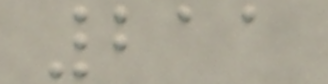211
